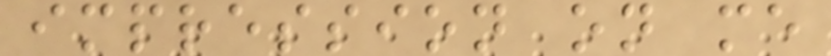impression on me
